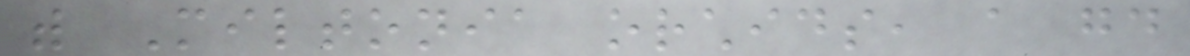with Miltonia orchids, a good
